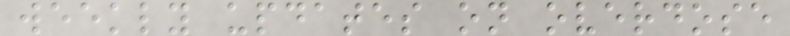weekly updates on overdose
